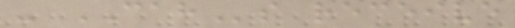- CAHs receive
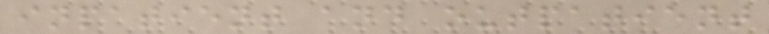inpatient and outpatient
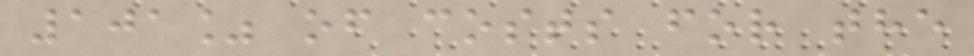101% of costs for the
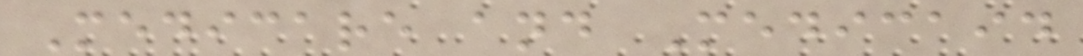Medicare and Medicaid
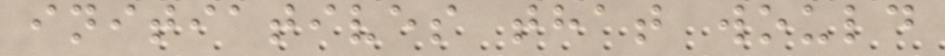initiatives that would
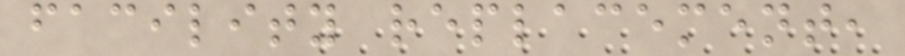facility replacement,
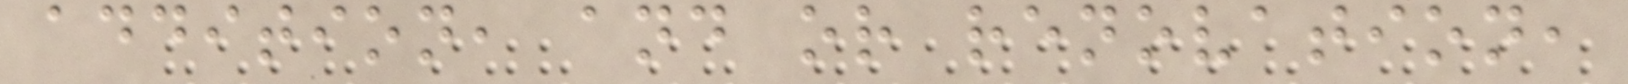addition, and or renovation,
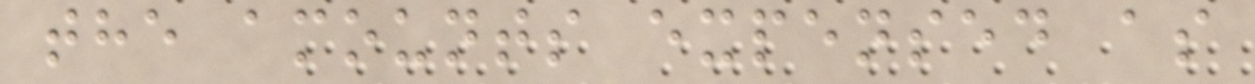the amounts expensed as
